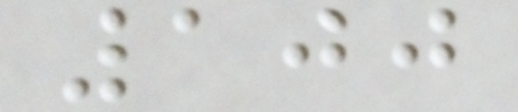100
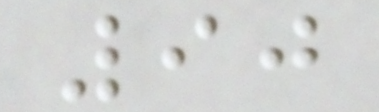90
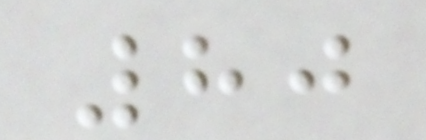80
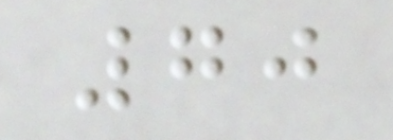70
